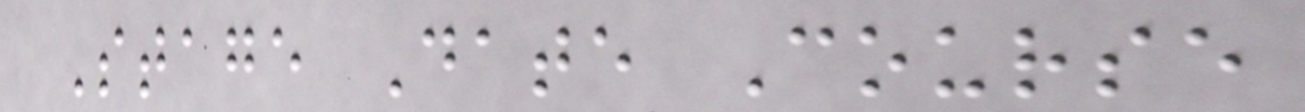Stage Date Course
